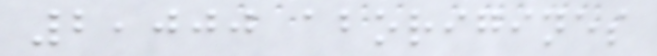2,000 aborigines
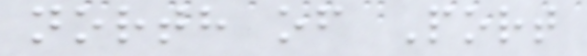north of Port
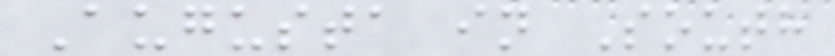Augusta in South
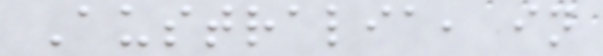Australia, in
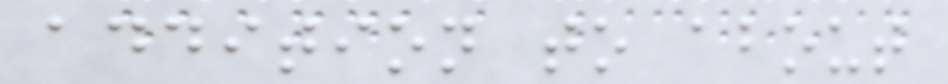addition to about
